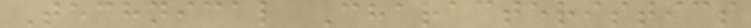Technical Characteristics
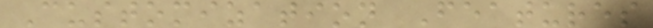Customization Features
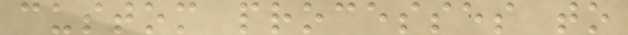custom processes to
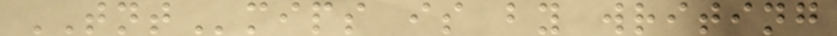TNTmips is by writing
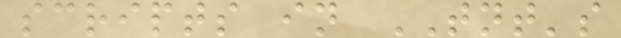scripts in TNT's
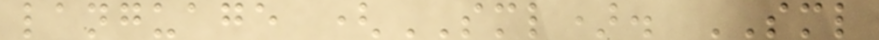language (SML). SML
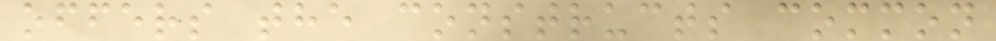offers the constructs common
